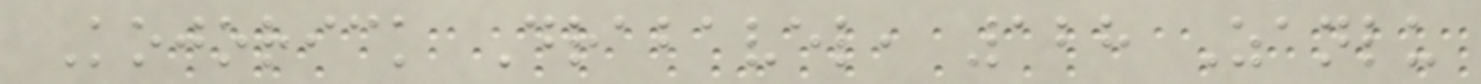Kojorick Drabavel, 128 Zanlu
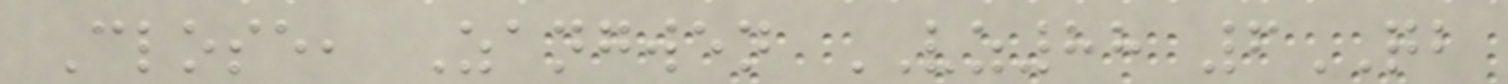Close, Zangwen VZ88 6QB
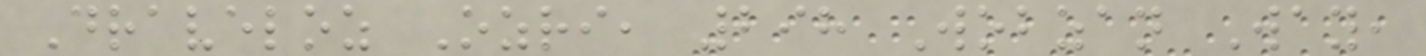Draveloz Ozri, 298 Wobzan Way,
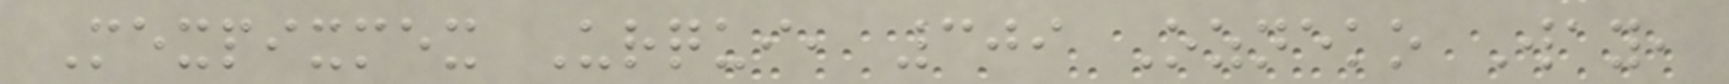Mexpixmex Urqui, 309 Ozneko Way,
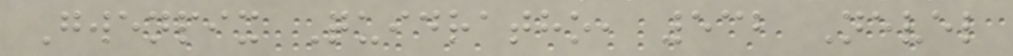Gwenpix Quidratho, 532 Nevel
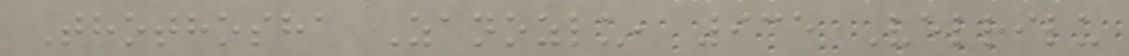Thothosha Zanozlu, 935 Velrilu
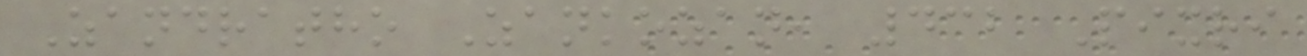Zandratho Zankozan, 432 Pixri
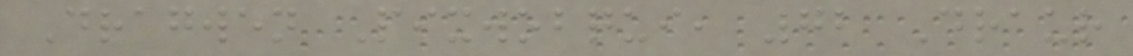Dragwen Pixwobqui, 72 Draur
